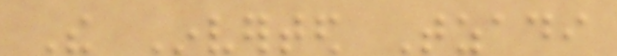The Inverted Tzadi
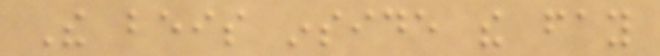The beis inside the fay
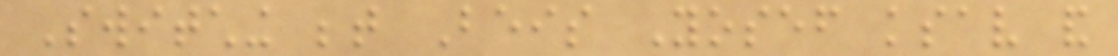Switching between Beis Yosef ksav and
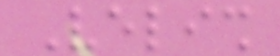Velish
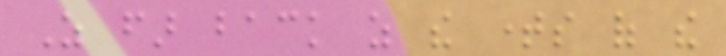As far back as the times of the
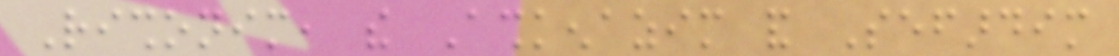Rishonim, the Ashkenazim and Sefardim
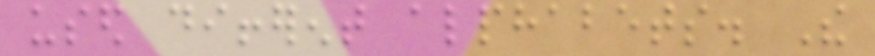used different alphabets. The
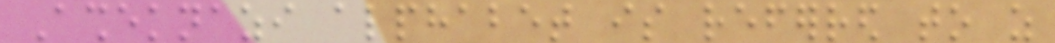Asheknazi alphabet is referred to as
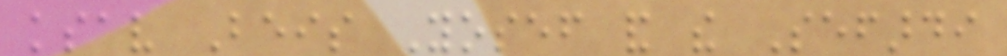ksav Beis Yosef and the Sefardi
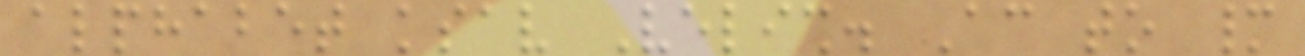alphabet ksav Velish. According to many
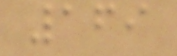169
